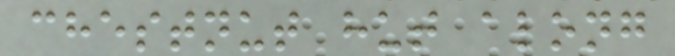chestnut hut along
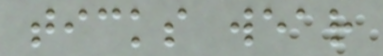ticks wear
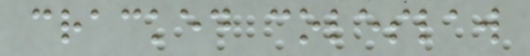cracked coleslaw
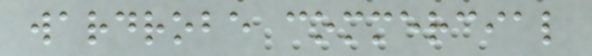wardrobe commercial
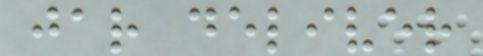jar deliver
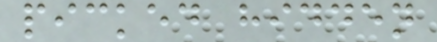picked hidden
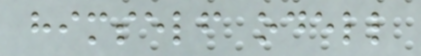himself odell
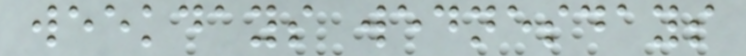weekdays wednesdays
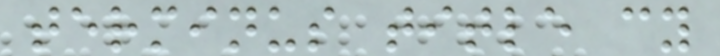terminus title cy
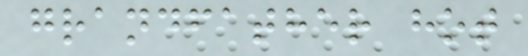grandfather hot
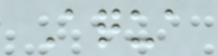Aqua
